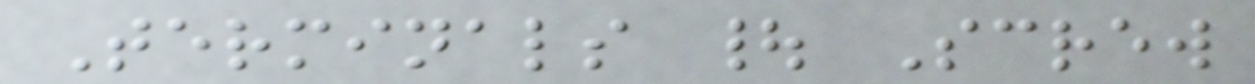Terminals | Screw
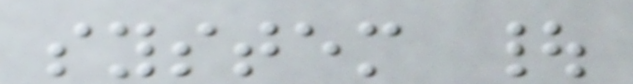system |
